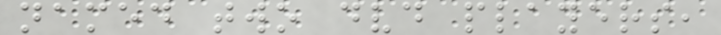named two dvd players,
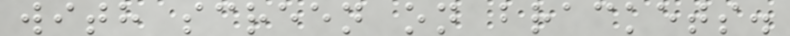with screen on brackets.
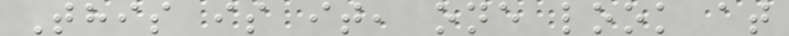This is it, one look at
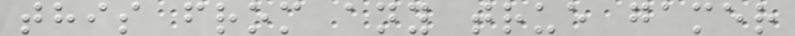this from any true gamer
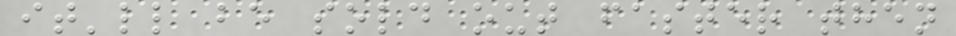it'll be sold out faster then
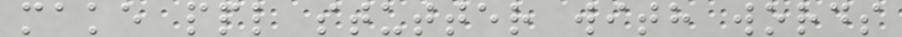make ppl stutter with words
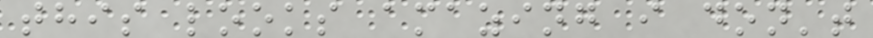this looks amazing i don't
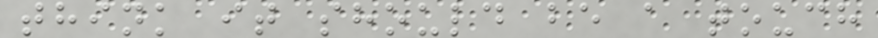think it should be a touch
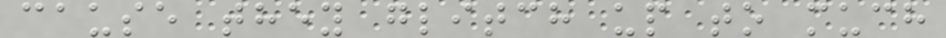cause they glitch up to much
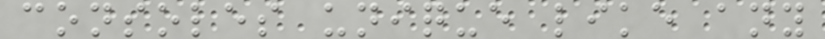consoles unique like any
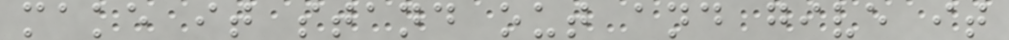make it stand out and give it
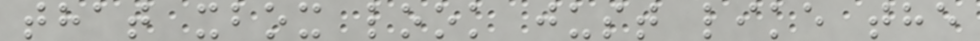that xbox look just like the
